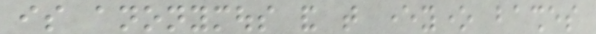is anonymous and that everyone bashes
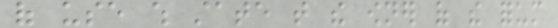of use which state that the owner of the forum
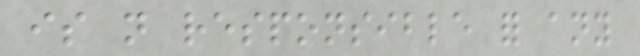is not responsible for any
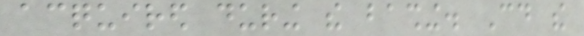acquired during the bashing. Could the
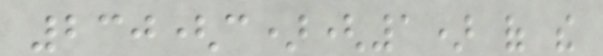230(c)(1) of the
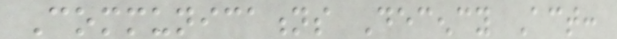Communications Decency Act:
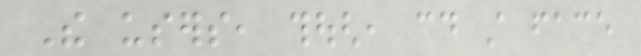The users, though, could still face
